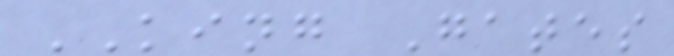KING Gates
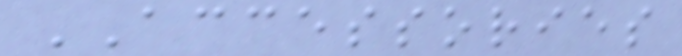ACCESSORIES
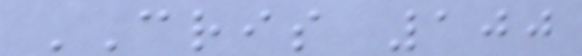CRIS 100
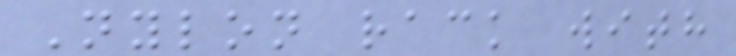Nylon rack with
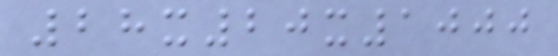28x20x1000
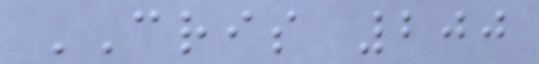CRIS 200
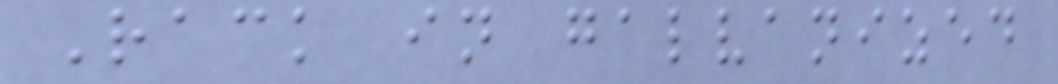Rack in galvanized
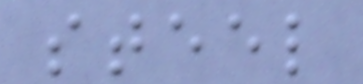steel
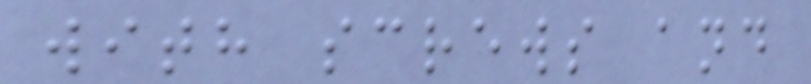with screws and
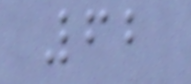62
